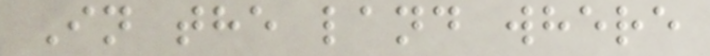In the land where
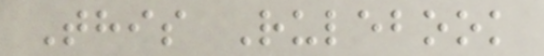This Rulebook
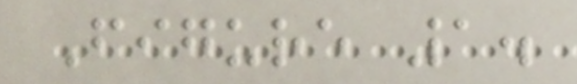Figure 1.
